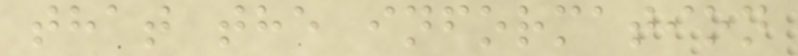that the information
